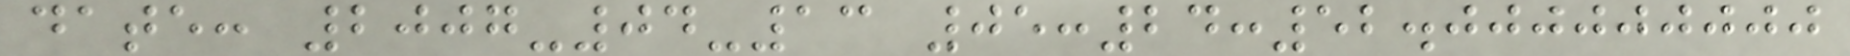date: 2007-04-13 05:24:52.000000000
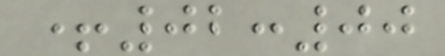+02:00
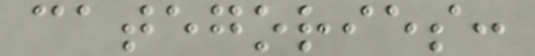categories:
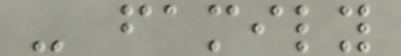- family
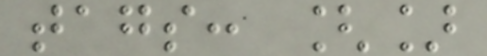tags: []
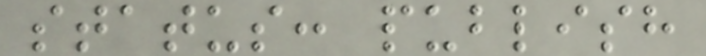status: publish
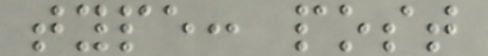type: post
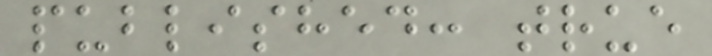published: true
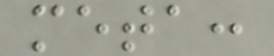meta:
